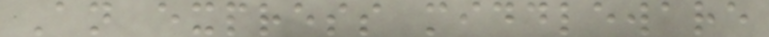An express middleware
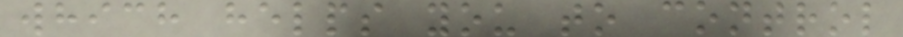which helps you to control
